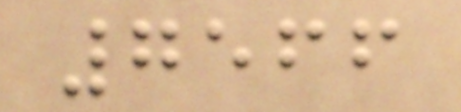7566
